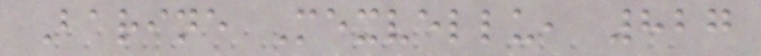Barine Mexvellu, 827
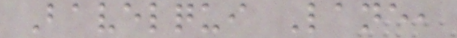Bavelqui Lane,
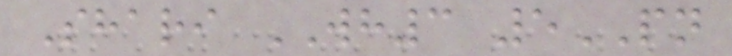Shari WH3 5PN
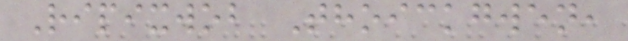Ripixwob Thoickgwen,
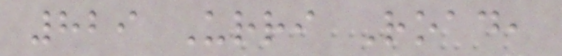829 Urri Road,
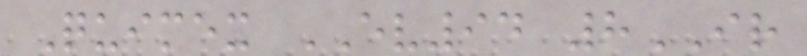Quimex EV94 8IR
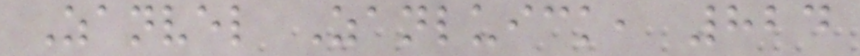Zanvel Zanluick, 824
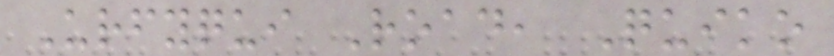Urfyqui Road, Quiko
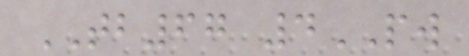TB67 4PW
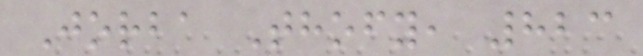Jorba Thofy, 823
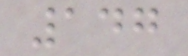147
